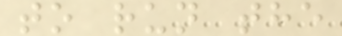to run the
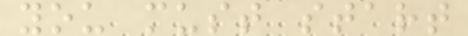you must start
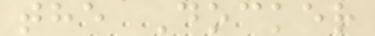the Docker
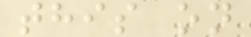this on
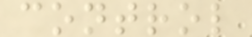control
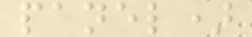panel)
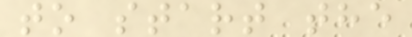to start the
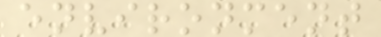environment
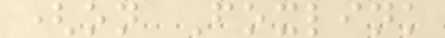(on Foxlink
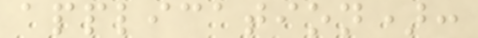application):
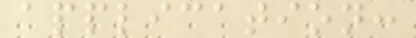application:
